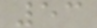53
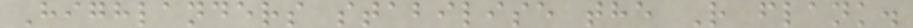Highlanders stabilise the R flank.
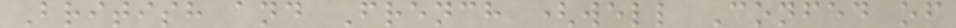British and French (well Confed of
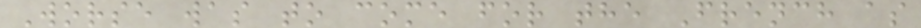Worse was to come for the French as
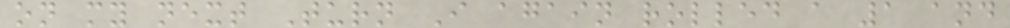on my next Turn I again rolled a 1 and
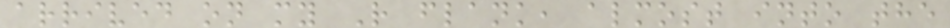arrived on my R flank, almost into the
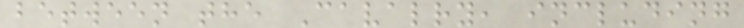between the Cavalry, including
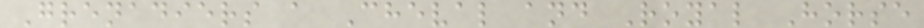Grenadiers a Cheval and Royal Horse
